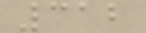312
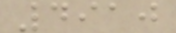4910
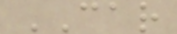CAR
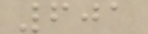601
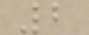2
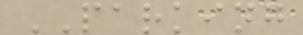PARKING
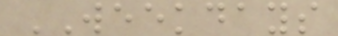WEEKDAYS
